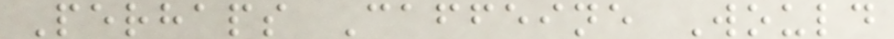Perhaps Caffeine Would
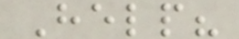Help?
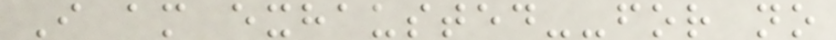I am exhausted--for no
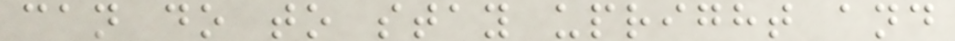can do to stay upright and
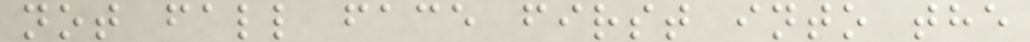not fall face first into the
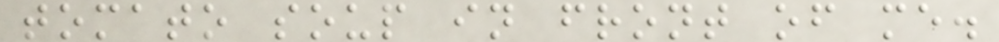tomato soup in front of me.
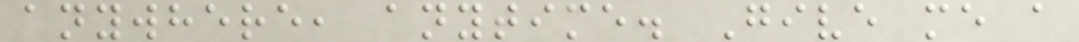anywhere, anytime. Give me a
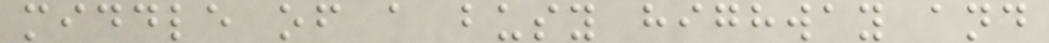middle of a busy highway and
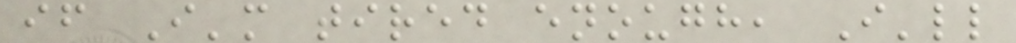if I'm tired enough, I'll
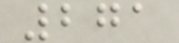271
